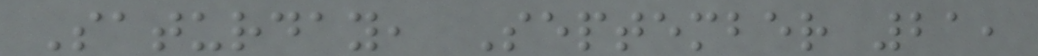Saturday, September 21,
